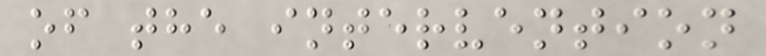of the intervention
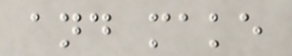and make
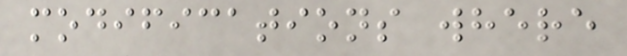modifications where
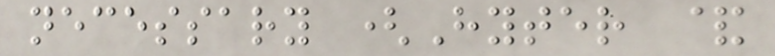necessary (Hyter &
